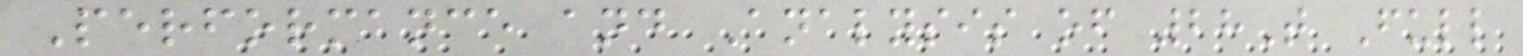Performance and Analysis of 28T Full
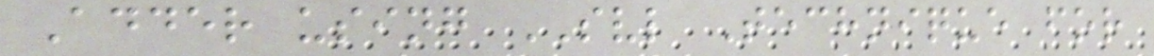Adder using SVL Technique for
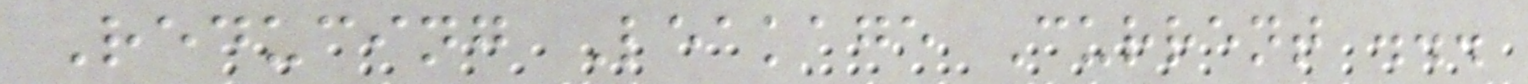Reducing Leakage Current ...
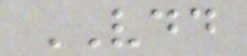VDD
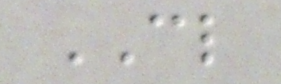CL
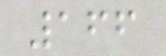166
